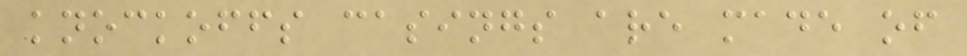knockoffs casings are made of
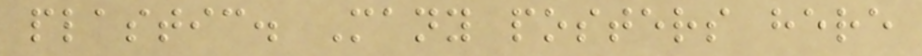plastic. Many posters here
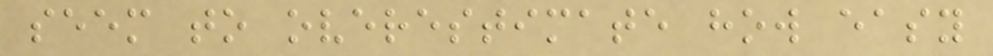seem to overestimate how easy
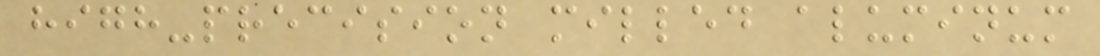high-precision milled aluminum
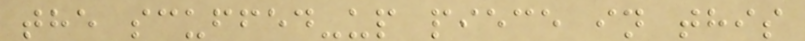the scuffed-up piece in this
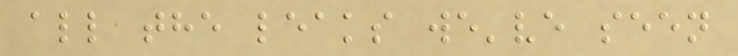all the leaks we've seen
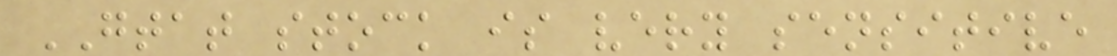GTAT stock is very sensitive
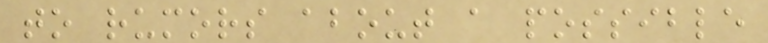to rumors about a possible
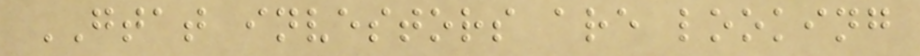GTAT investors are looking
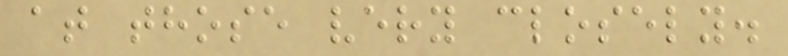at those very closely.
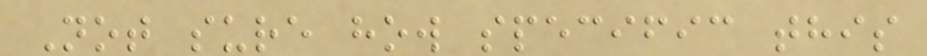Not sure how specific this
